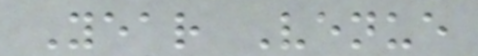Year Venue
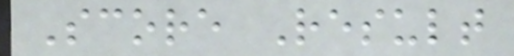Score Result
